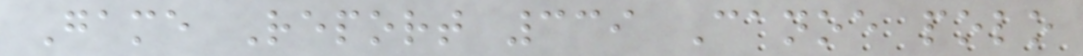Game Report 339 Canoe polo
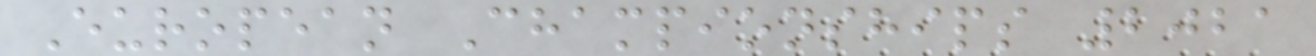European Championships 2021
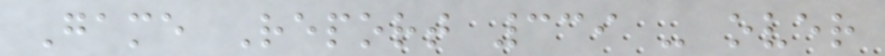Game Report 339 - over
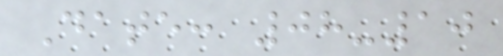Date: 08-10
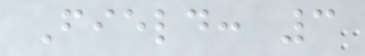Field: 3
